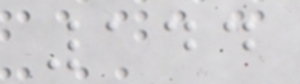144
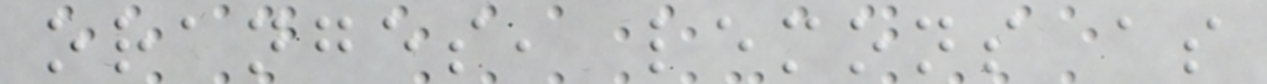oranges, lemons as
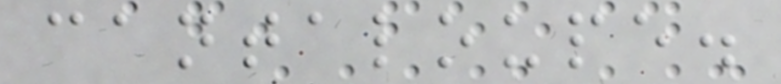cantaloupe.
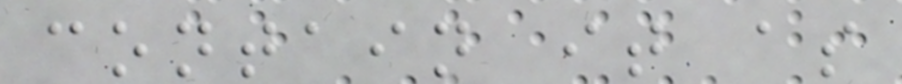contain it as
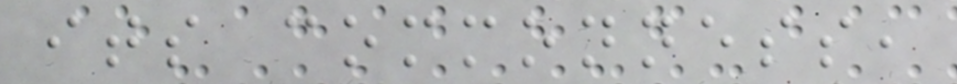its commonness,
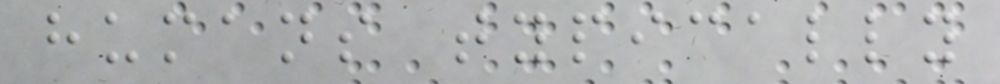humans typically
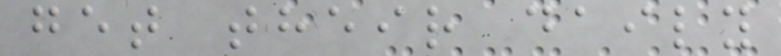get their daily
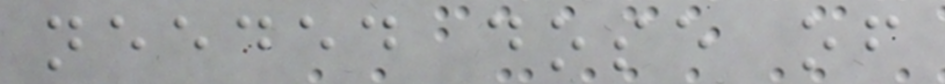needed dose of
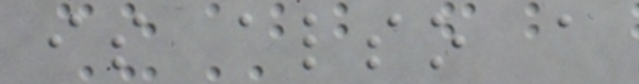is also a
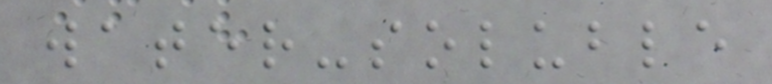water-soluble
